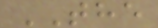THE
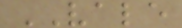VALE
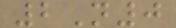2N0
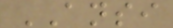ANSI
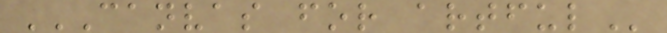CANVAS FOR ARTFUL
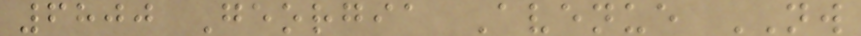6800 Georgia Avenue NW
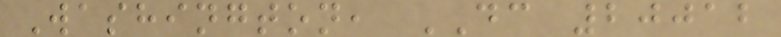Washington, DC 20012
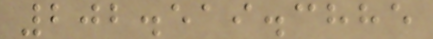202.519.3885
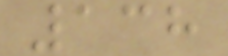138
